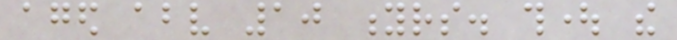aged above 10 yrs. thought the
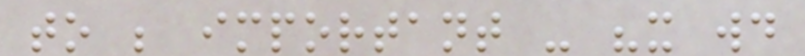to be important - "it would
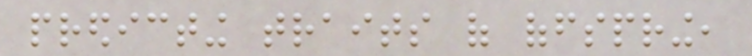predicting traits of offspring,
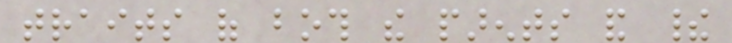traits of both the parents and their
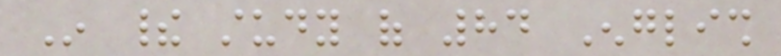In their study of 84 English
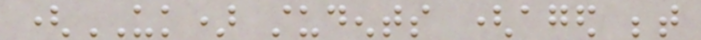(UK) students (aged between
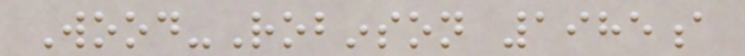Wood-Robinson 1985a
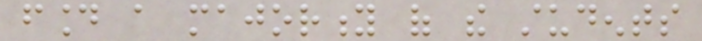found a majority of the students
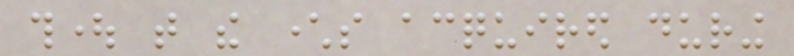thought that the characters acquired during
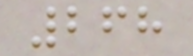268
